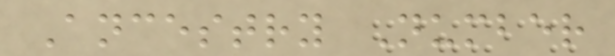Ancestry Number
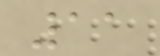11
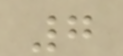7
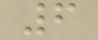6
